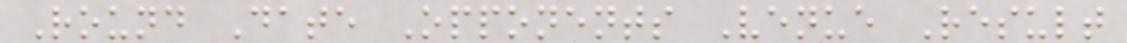Round Date Opponents Venue Result
